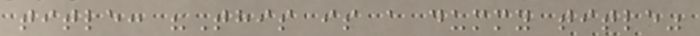title: "This is a dummy title"
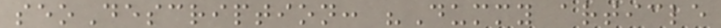seoDescription: "Dummy article
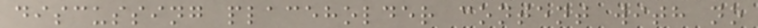discussing placeholder content with no
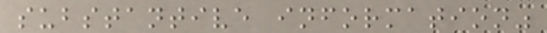substantive information"
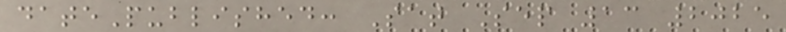datePublished: Sat Sep 13 2025
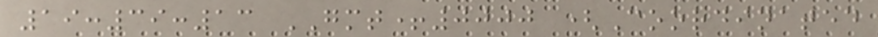19:39:13 GMT+0000 (Coordinated
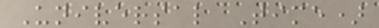Universal Time)
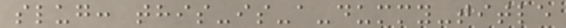slug: this-is-a-dummy-title
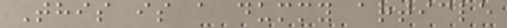This is a dummy article
